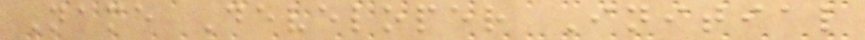Name Developer Initial
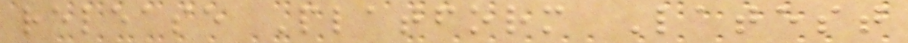release Platform Latest
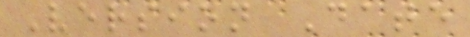Version Date
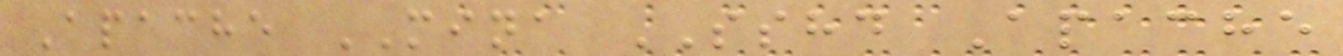Apache MINA SSHD Apache
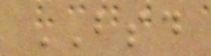BSD
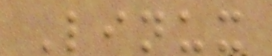Linux
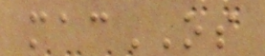macOS
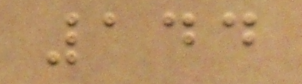144
